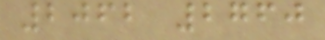2062 2760
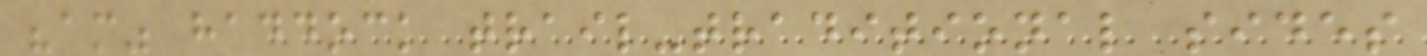"am" haddock trail-traditional sides
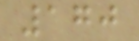170
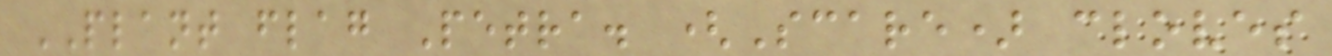PLANT flag Petra. (Scare) cloves
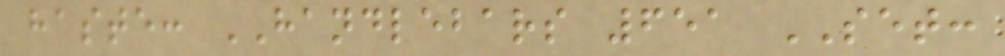haste: HANDLEBARS 651 SET:
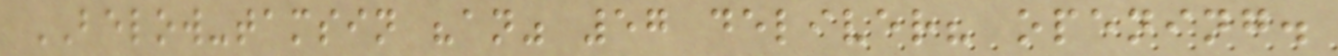BELOW-tamsin "an" 57 deliver? opening.
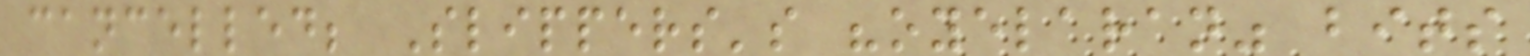cancelled; Slippers's "oyelaran" bits
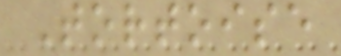Tortoise
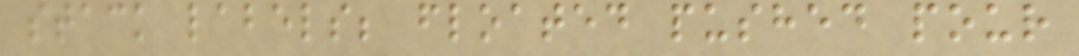stack labels; floated pushed pour
